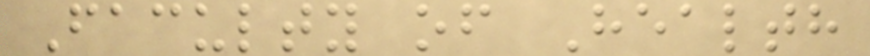Faculty of Health
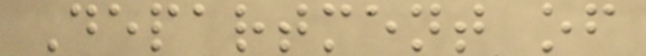Department of
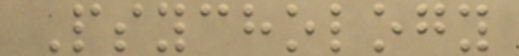Psychology
